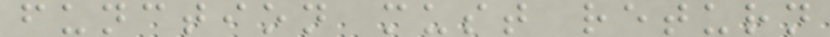function must return
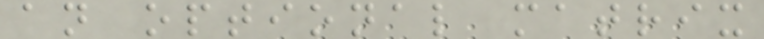an optional matrix
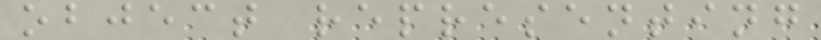object representing
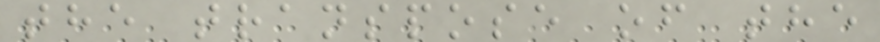the transpose of the
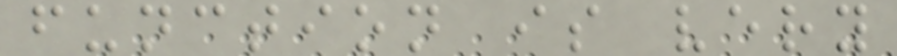function is very
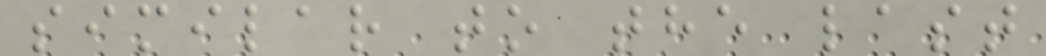similar to the last
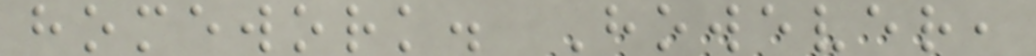homework. However,
